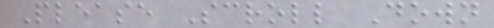Please Scroll Down
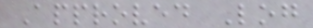Approved Log
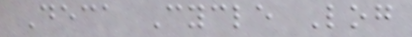Deca Cycle Log
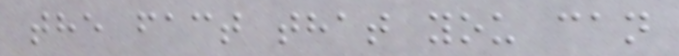the fact that you can
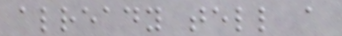already tell a
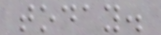today.
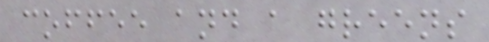coffee and a greens
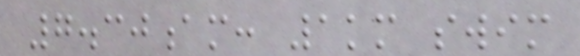7.30am: 1km swim
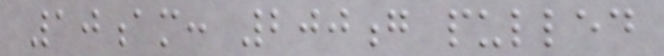10am: 200g pulled
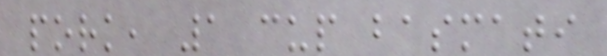pork, 1 cup basmati
